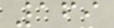169
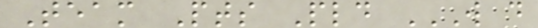Team Pts Pld W D
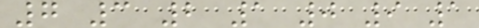7 3 2 1 0 9 1
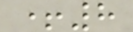+8
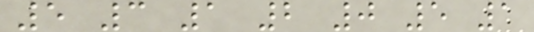5 3 1 2 0 5 1
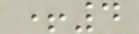+4
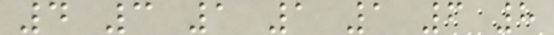4 3 1 1 1 6 8
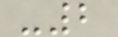-2
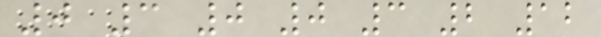0 3 0 0 3 2 12
